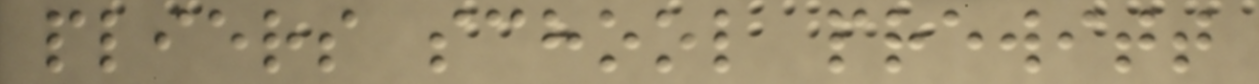pliers school prewitt
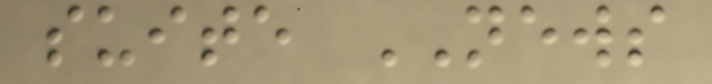suite NEWS
